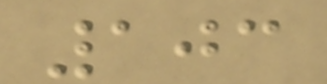103
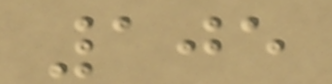105
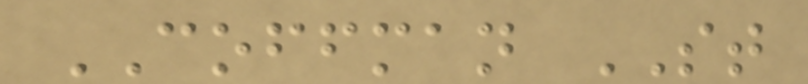COFFMAN ST
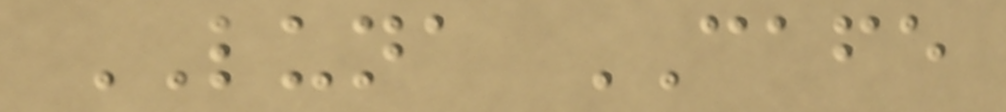LUNA CAFE
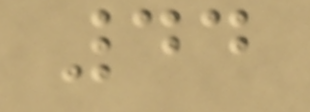44
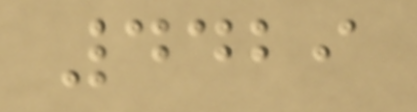4429
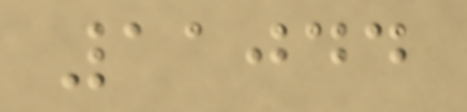11044
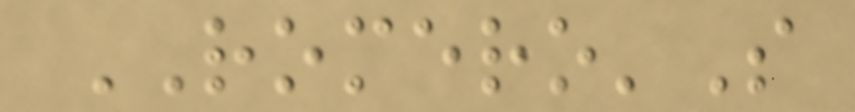ROMERO'S
